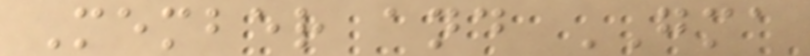Member and GMA
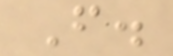F.
